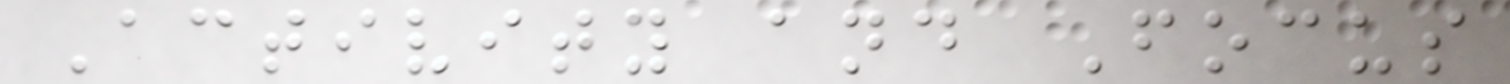Activity and Focus
